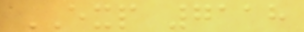EXP 7118
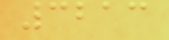3213
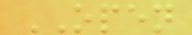OPEN
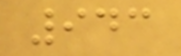943
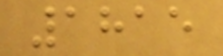1815
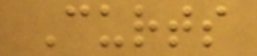Curts
